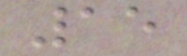15
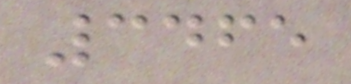3465
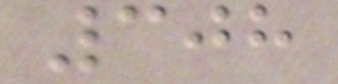308
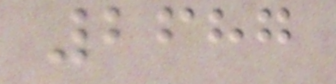2687
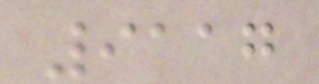9117
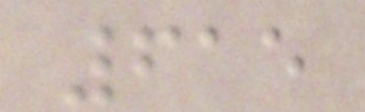615
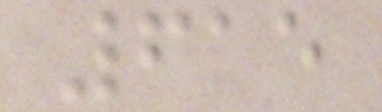615
